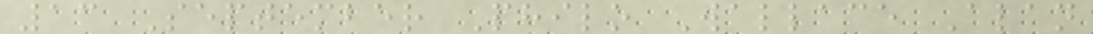13 September Philo Wallace Alan
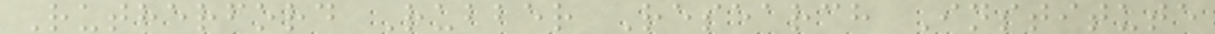Rutherford Rubber Research Institute
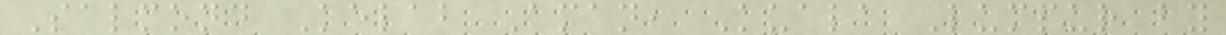Salmond Kelab Aman, Kuala Lumpur by
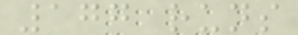177 runs
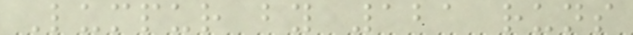Lumpur by 121 runs
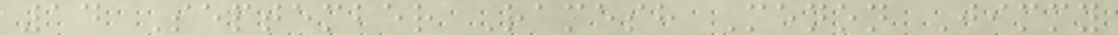14 September Ramesh Menon Jimmy
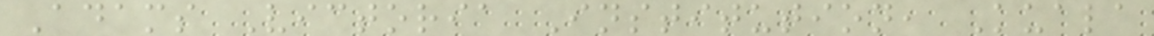Adams Victoria Institution, Kuala
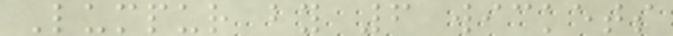Lumpur by 6 wickets
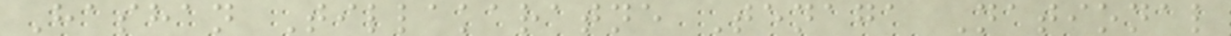Hashan Tillakaratne Tenaga National
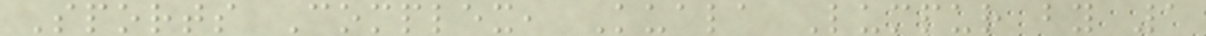Sports Complex, Kuala Lumpur by 1
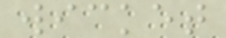wicket
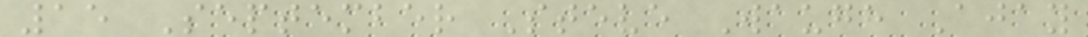15 September Steve Waugh Ajay
